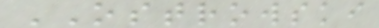OSTROWSKI
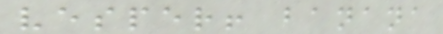vesper! banana
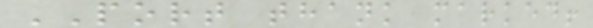PORT thank marked!
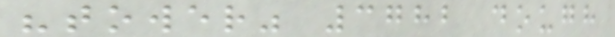"tower" 3782 dough
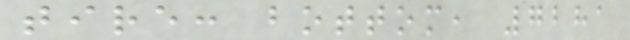tire: bottom, 7281
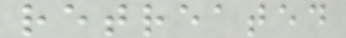retreated
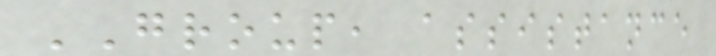GROUP, assistance
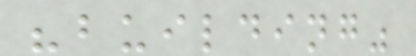"building"
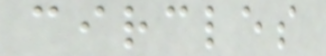circles
